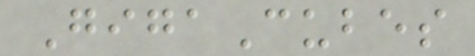GigaCubes
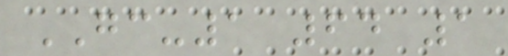GC-1 64 1
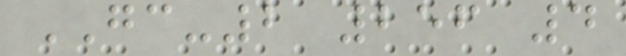GC-2 256 4
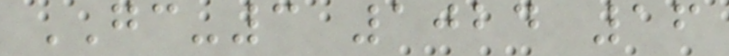GC-3 1024 16
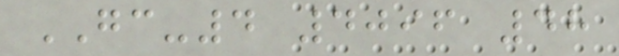GC-4 4096 48
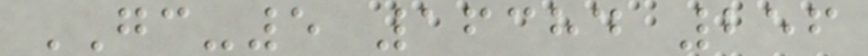GC-5 16384 256
